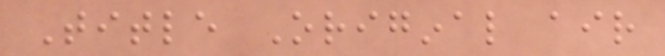Title Original air
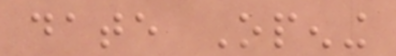date Opening
